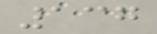137
